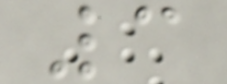3
